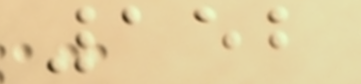152
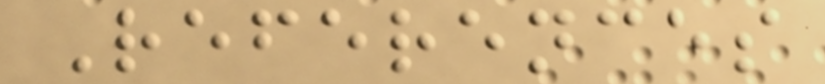References
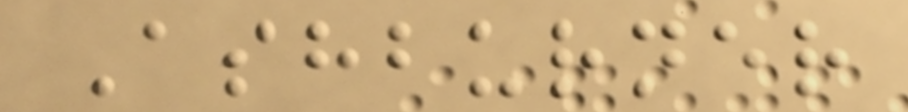Ashburner
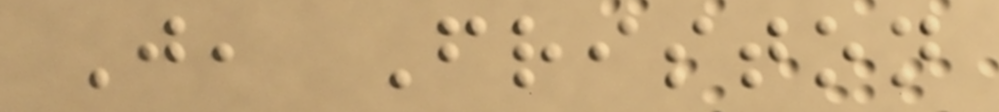J, Friston
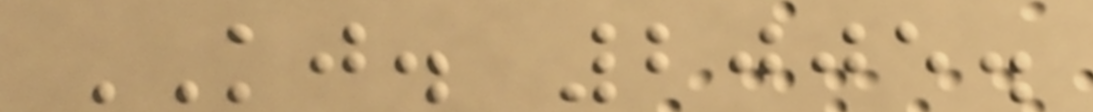KJ. 2005.
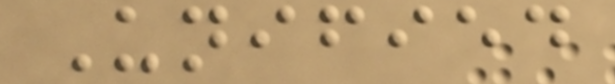Unified
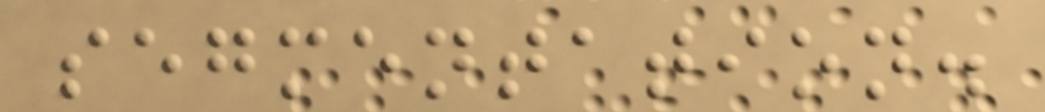segmentation.
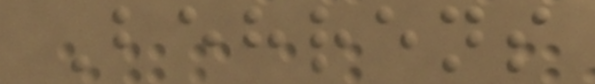Behrens
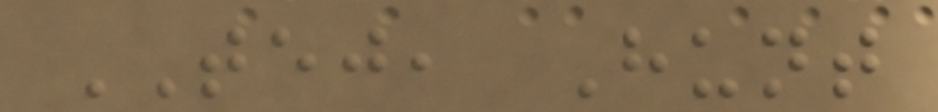TEJ, Hunt
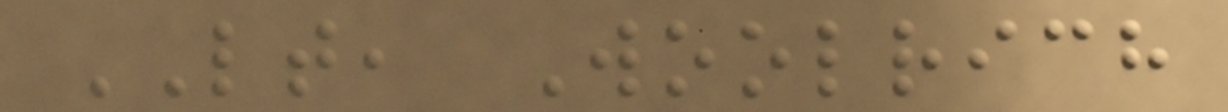LT, Woolrich
